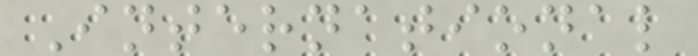International
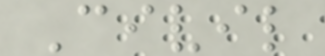Civil
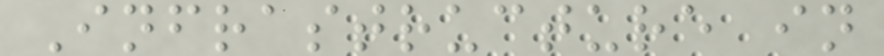Infrastructure in
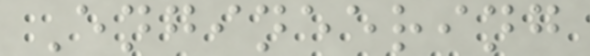Engineering
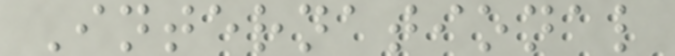International
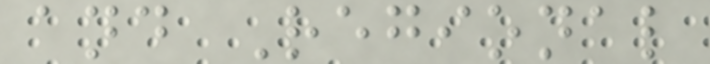and Regional
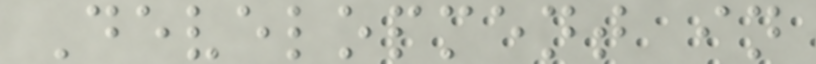Development in
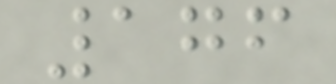176
